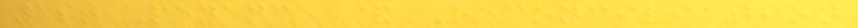1st Penance & Reconciliation
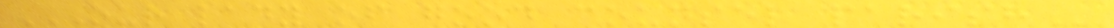OUR LADY OF GOOD COUNSEL PARISH
